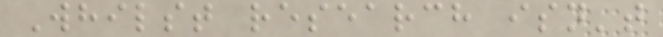Whilst research isn't
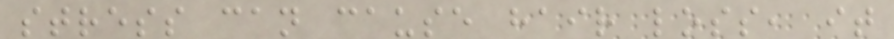stress can cause hair loss, it
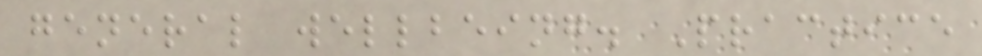general wellbeing. Practice
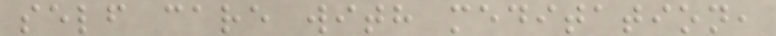self care with meditation,
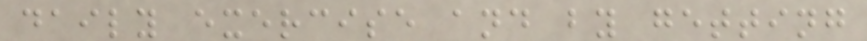daily exercise and by getting
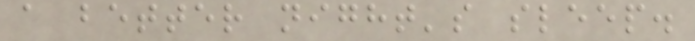a better night's sleep.
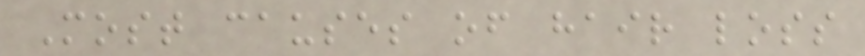Most causes of hair loss
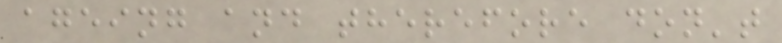ageing and therefore don't
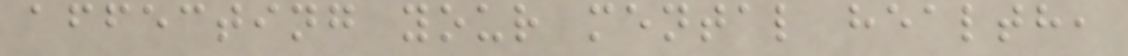affecting your mental health,
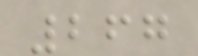267
